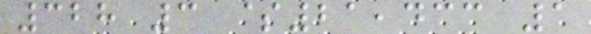328 3 $21,433 1
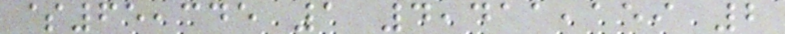$65,345 1 4,411,159 2
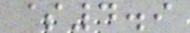$4.9
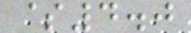$4.0
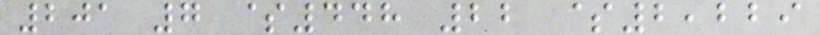201 7 $448 22 $2,229
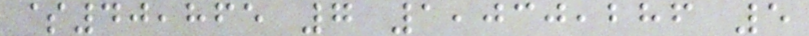$40,865 7 1,030,286 5
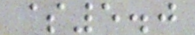$5.0
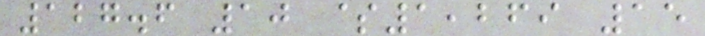127.6 10 $1,269 15
